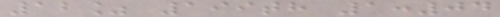12% 199th 1:04
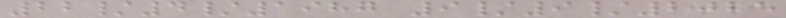22/4/1987 9/9/2025
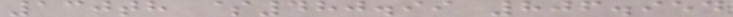130th $480.99 806.954
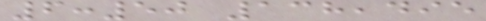6:50 138,495
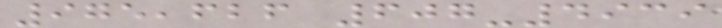975,626 607-4939
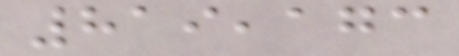819,173
